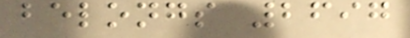belongs 2697
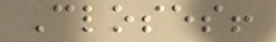Closes!
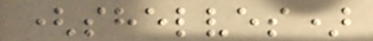(shelves)
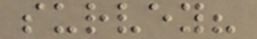survey?
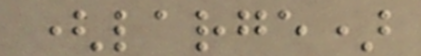(large)
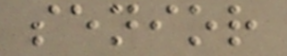senior
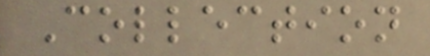Collection
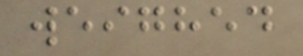weighed
